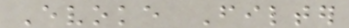Evoke Filter
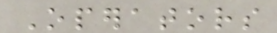Operators
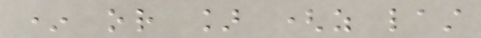* or ] (as last
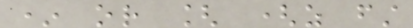* or [ (as first
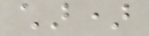char)
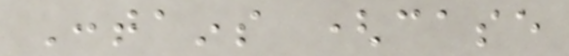Contains (case
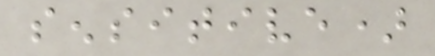sensitive)
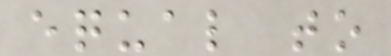equal to
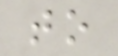to
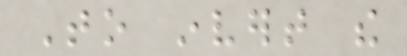To invert the
